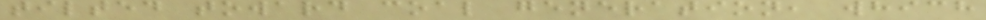tilted toward coal generation, which
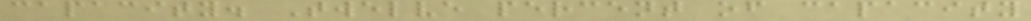capacity. Twelve percent of capacity
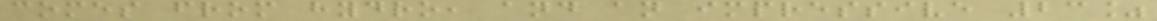comes from hydro, and an impressive 23%
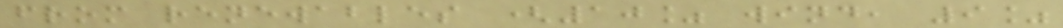from renewables (10% wind, 9%
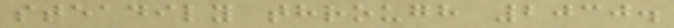steadily through 2030.
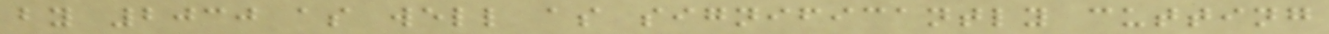by 2030 as well as significantly cutting
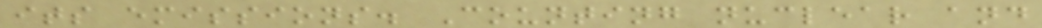its emissions. Counting nuclear and
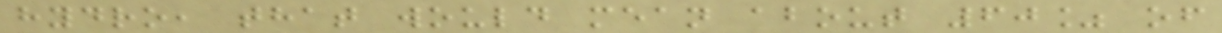hydro, that would mean about 60% of
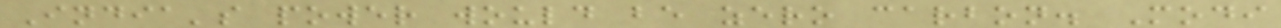India's power would be zero carbon. Modi
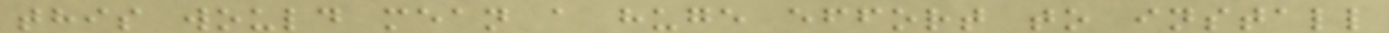this would mean a huge effort to install
